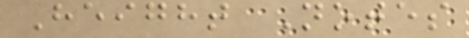Height Notes
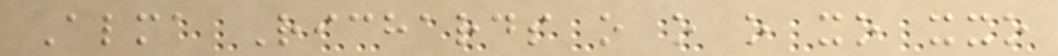Alma Richards o o o xo xxo
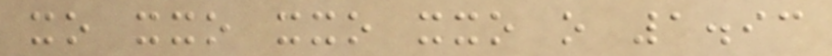xo xxo xxo xxo o 1.93
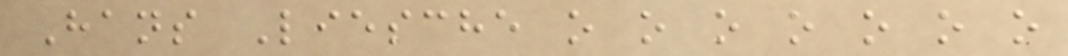Hans Liesche o o o o o o o
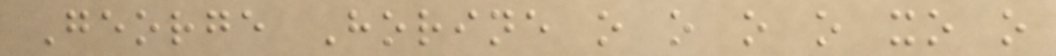George Horine o o o o xo o
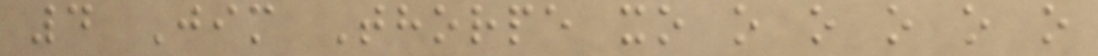4 Jim Thorpe xo o o o o o
